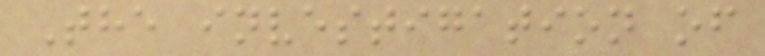The investigation of
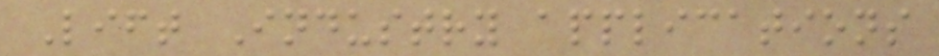Lift Industry applications
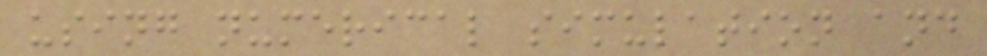using numerical simulation and
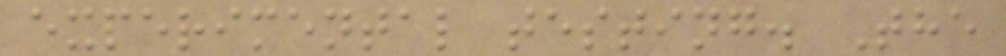experimental testing. The
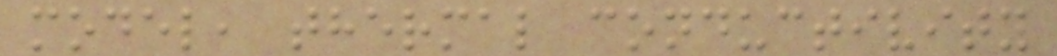model, thermal conductivity
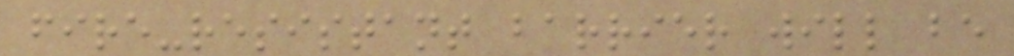fire-resistant barrier will be
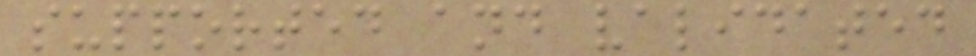supported and validated
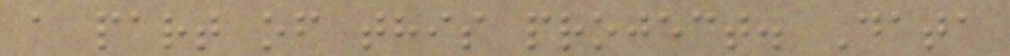a part of this project. Data
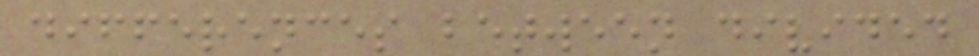differences between divided
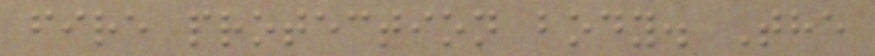fire protection body. The
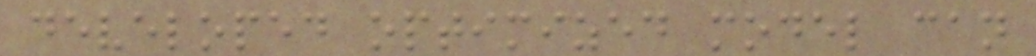developed optimized model can
